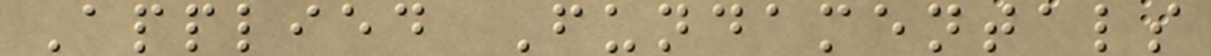Applied Fundamentals
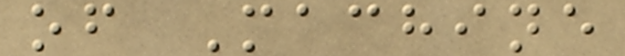of Machine
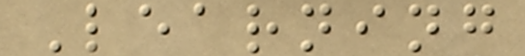Learning
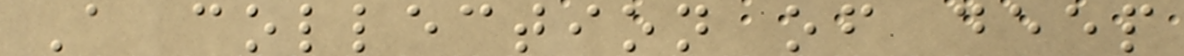A collection of deep
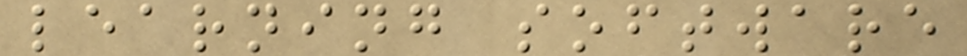learning software
